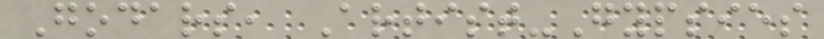Godars, Artist-Gypsies
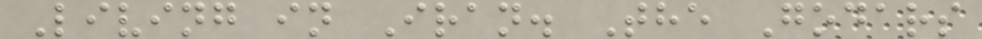Living in Iran. The Godars
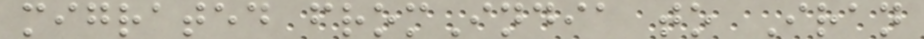migrated fromIndia to Iran
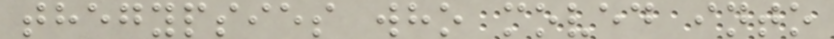thegypsies who moved into
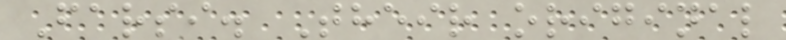Farsi. Their original
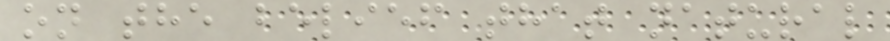on the belief that natural
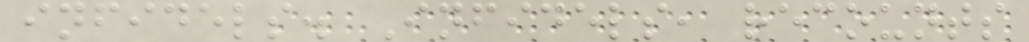infidels. Infidels, recounts
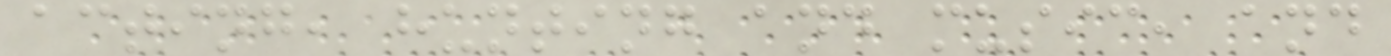acting, hunting and music, and
